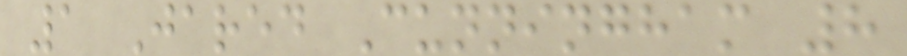1 Jared Cunningham 8
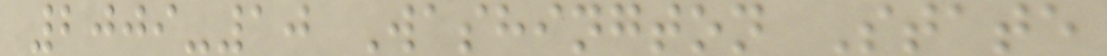2009-10 Washington State
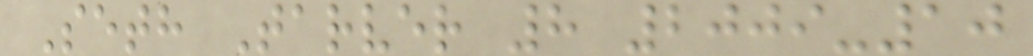Seth Tarver 8 2009-10
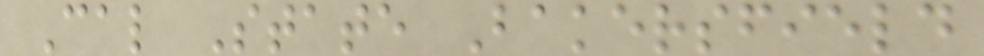Cal State Bakersfield
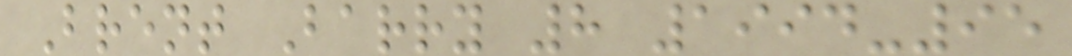Brent Barry 8 1994-95
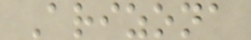Arizona
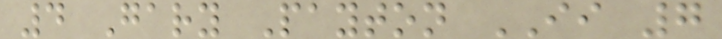4 Gary Payton II 7
